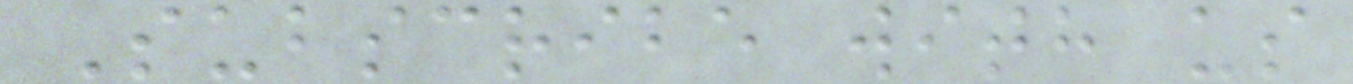Subscribe with us
